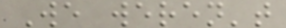We weren't
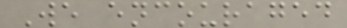We encouraged
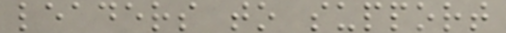leaders to support
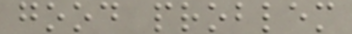good problem
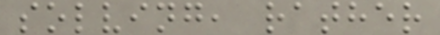solving, rather
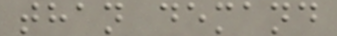than demand
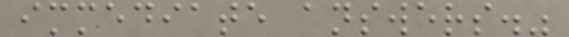immediate answers."
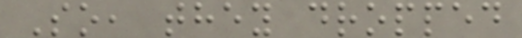So, they dropped
